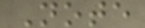Note
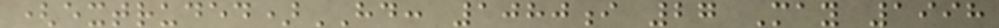(extruded)HD: 1080i 27 May 1998
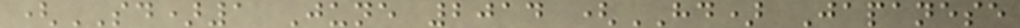(SD)1 June 2014 (HD) Japanese
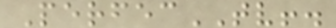PerfecTV!.
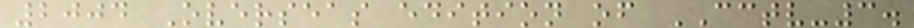2004 Overseas edition of CCTV-3.
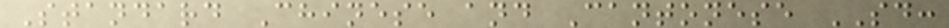Standard Chinese and Cantonese SD:
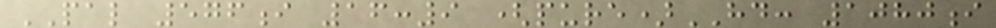PAL 576i 16:9 (pure)HD: 1080i
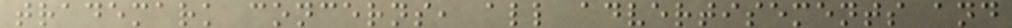trademark concerns, all advertisements and
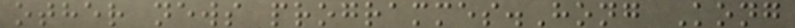other news programmes.Hong Kong
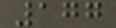177
